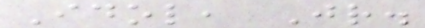Idol, Jr.
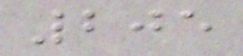205
